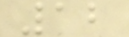12
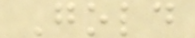Gold
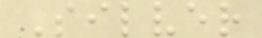Silver
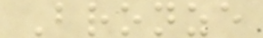Bronze
